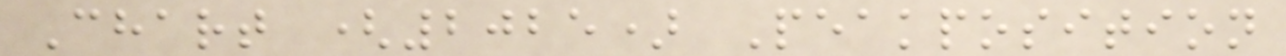Chart (2025) Peakposition
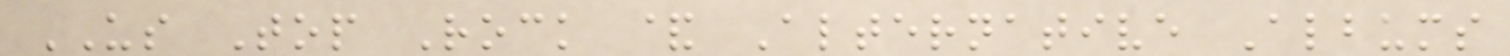US Top Rock & Alternative Albums
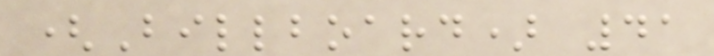(Billboard) 41
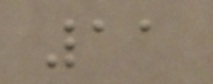11
